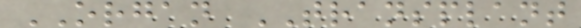ORGAN TRANSPLANT
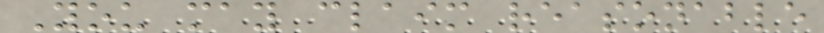You may claim reasonable
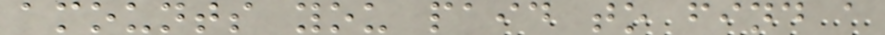amounts you paid to find a
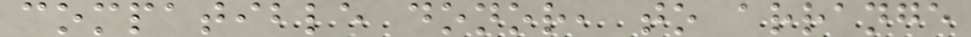compatible donor, to arrange
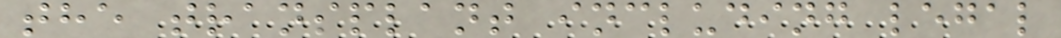the transplant including legal
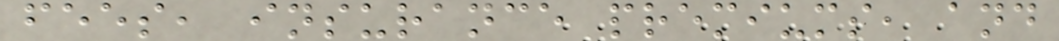fees, insurance premiums, and
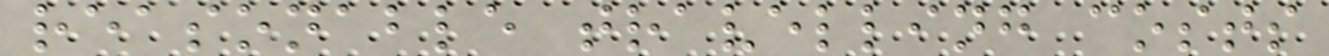reasonable travelling costs
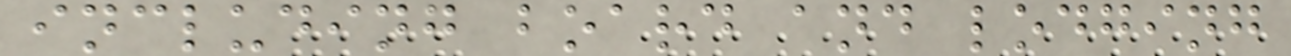including board and lodging
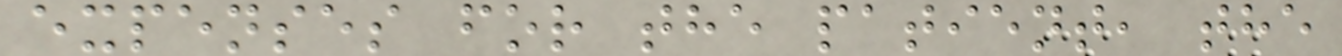expenses for the patient, the
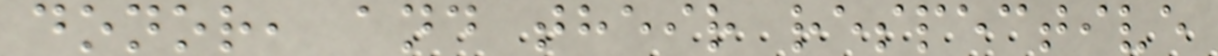donor, and their respective
